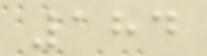184
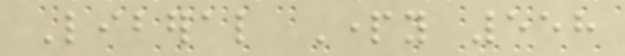Liberal Party 558
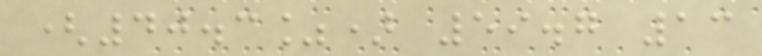(40.3%) 59.7 13
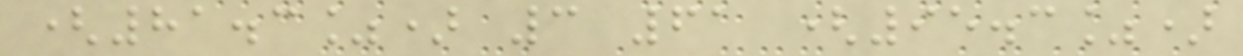(81.3%) 3 61 (95.3%)
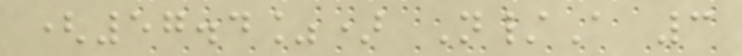(57.4%) N/A 3
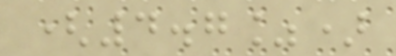(4.7%)
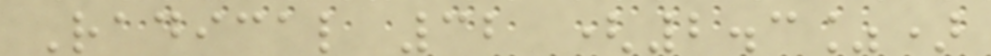Radical 32 (2.3%)
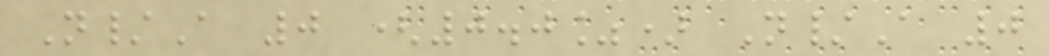N/A 0 (0.0%) N/A 0
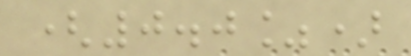(0.0%)
